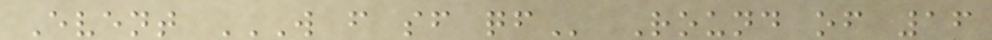Event W F SF QF Round of 16
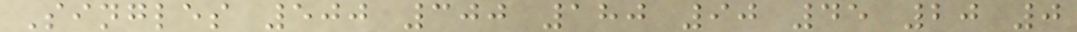Singles 500 300 180 90 45 20 0
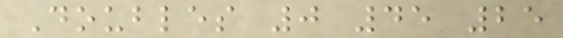Doubles 0 45 25
